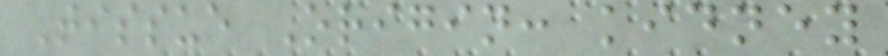Tissue Origin: kidney
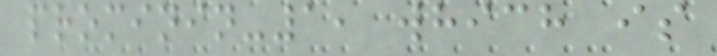prominin-1, which is
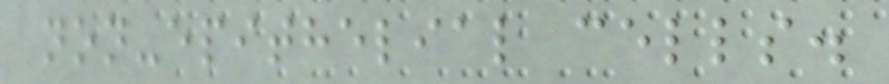non-epithelial cells.
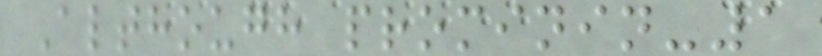Although prominin-1
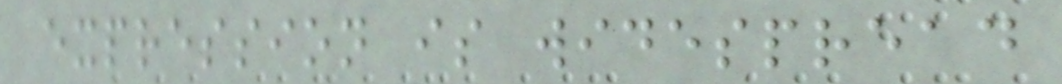expression is widespread
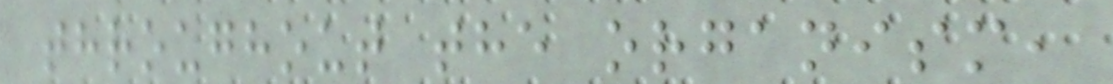throughout the organism,
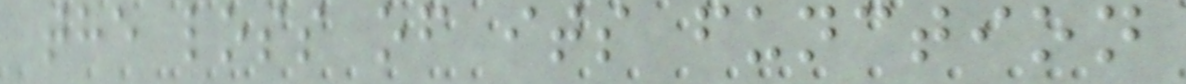the loss of its function
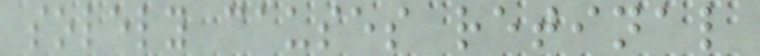solely causes retinal
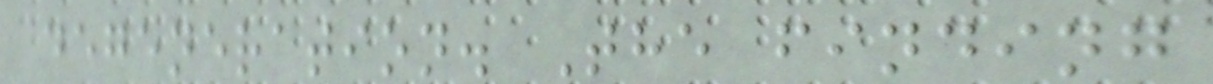degeneration. The finding
